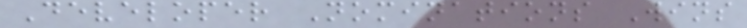Developer Nominations Wins
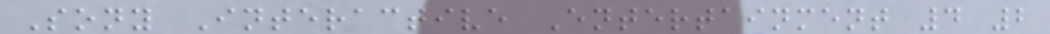Sony Interactive Entertainment 4 2
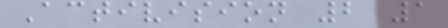Activision 2 1
